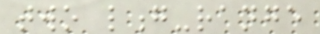two long-range
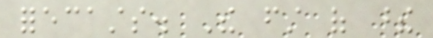forecasts. The first of these
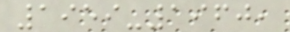1959-1960,
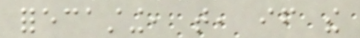forecasting, that, if the
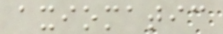axiomatic
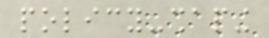policy-shaping
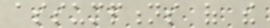assumptions of the
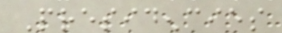Presidencies
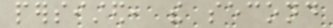persisted, the second
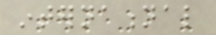international
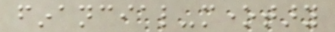financial-monetary
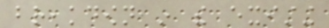breakdown in the existing
